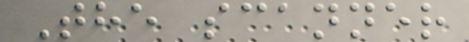The scanner
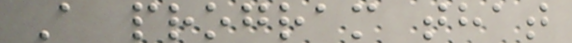A program that
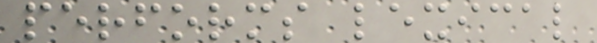performs lexical
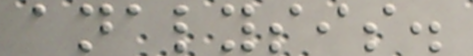analysis.
